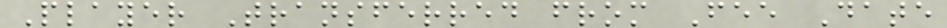Player Transferred from Fee Date
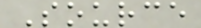Source
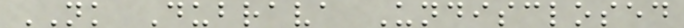NK Dubrava Undisclosed
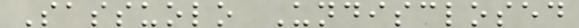Sassuolo Undisclosed
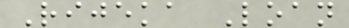Rijeka Loan
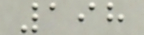198
